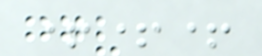+++
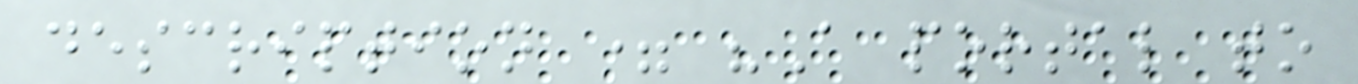description = "A portal to
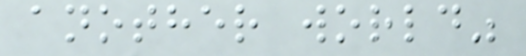another world"
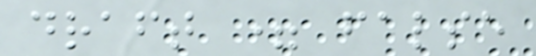draft = false
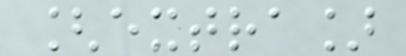[extra]
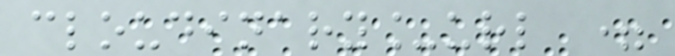cloudinary_url =
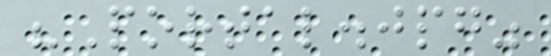"Portal.jpg"
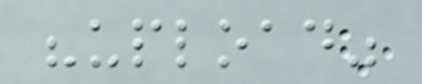"upload"
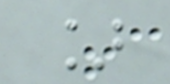]
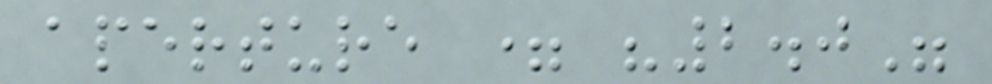aperture = "2.0"
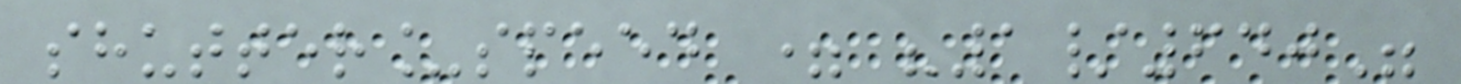shutter_speed = "1/640"
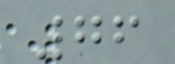76
